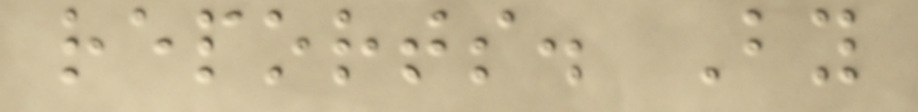reports. By
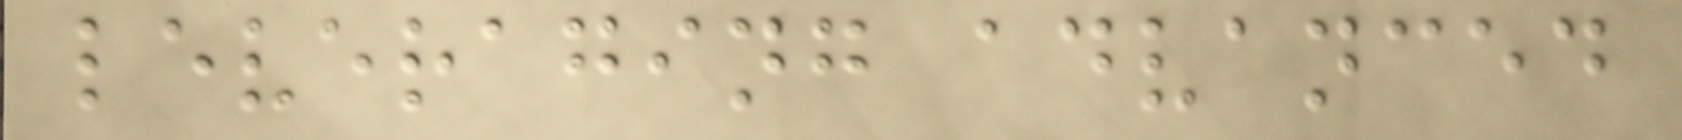leveraging advanced
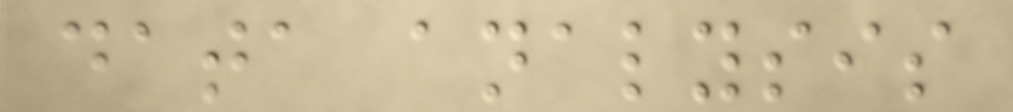data analysis
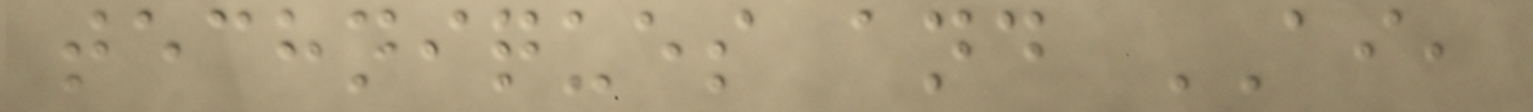techniques and AI,
